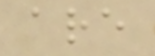are
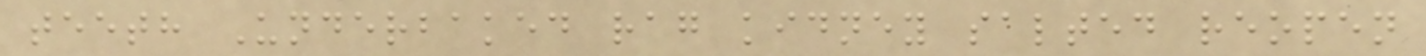teeth Underbaked rag kidney salted reopen
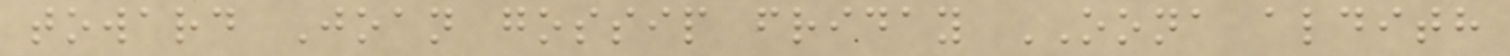toward Joan gossip friday OONA aldith
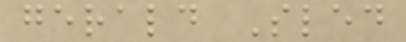gerald Sled
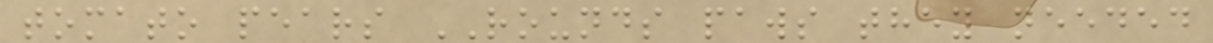tomato pears ROUNDS paws they needed
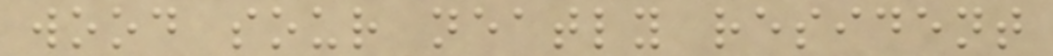wood sour neatly resident
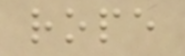rope
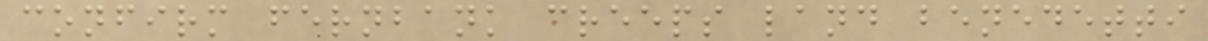confirm fernbank creeps land benedetti
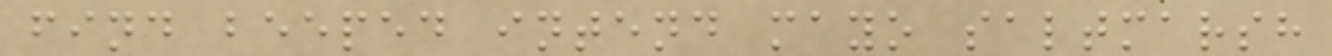find beeped intend mayo saltmarsh
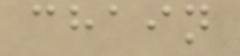chain
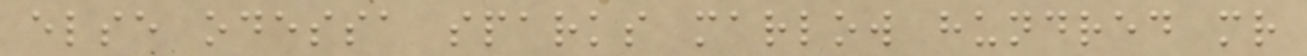else odessa sparks marlow hundred mr
